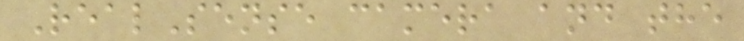RealSense camera and the
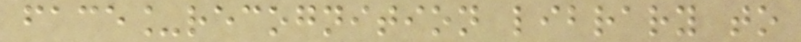face_recognition library to
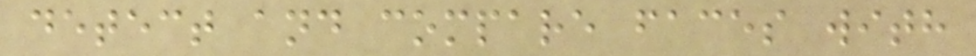detect and compare faces with
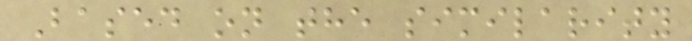Based on the similarity
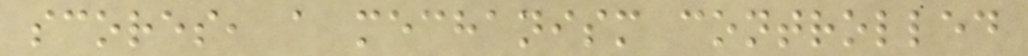scores, a mechanism controlled
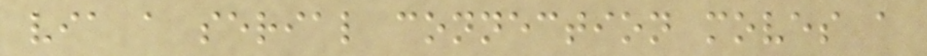via a serial connection moves a
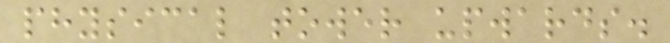physical tower upwards.
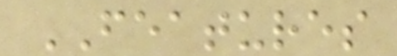FEATURES
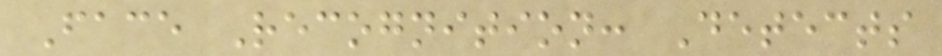Face Recognition: Detects
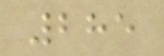285
